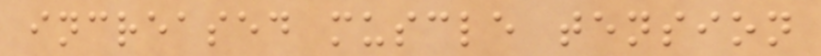increased muscle tension
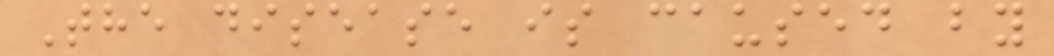The disease is caused by
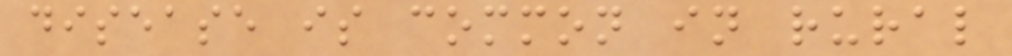disease is common in rural
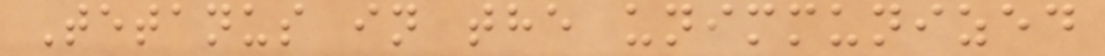Tetanus in the unimmunized
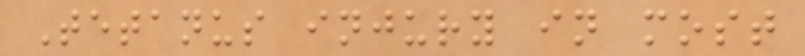Tetanus injury in most
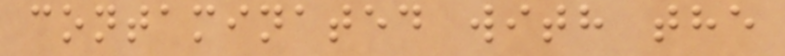contaminated with the
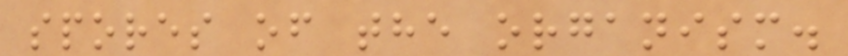spores of the organism.
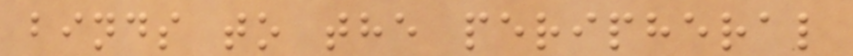binds to the peripheral
